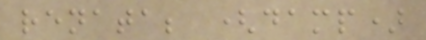renata; (damp)
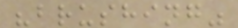"brushing"
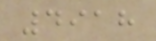4918
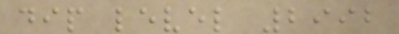dip level 2992
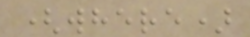(where)
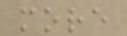more
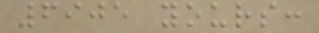6905 yours:
